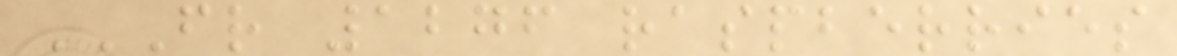FR 1276 RASPBERRIES
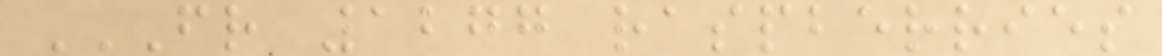FR 1277 RASPBERRIES
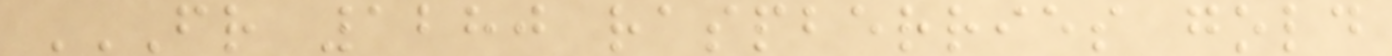FR 1280 RASPBERRIES GOLD
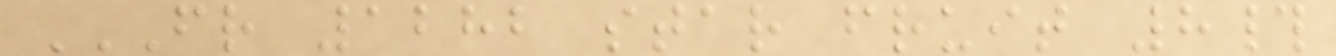FR 1282 STAR FRUIT 8#
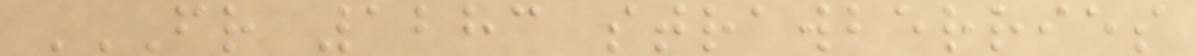FR 1283 STRAWBERRIES
